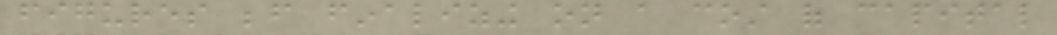figures before finalizing on a cost of capital
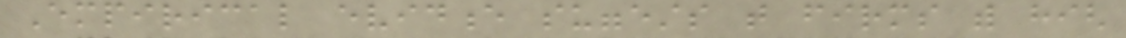Empirical evidence suggests that firms with high
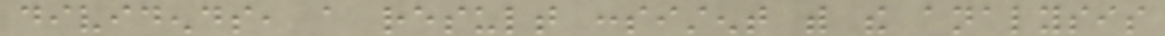dividends, a result consistent with the analysis
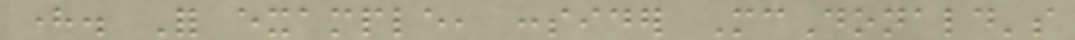here. For example, consider McDonald's
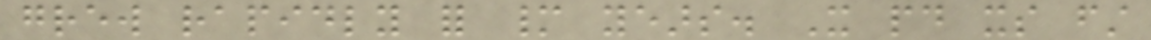grew rapidly for many years. It paid its first
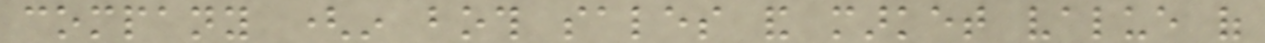company (in both sales and market value of
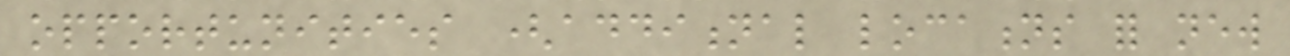opportunities (additional locations for new
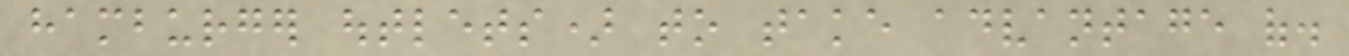hamburger outlets) to take advantage of.
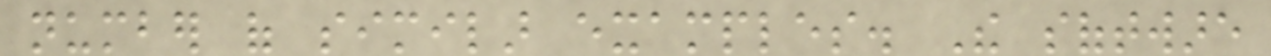number of similar examples. The software
